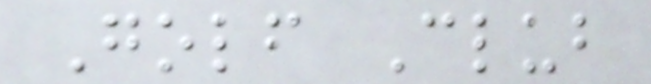Golf Club
